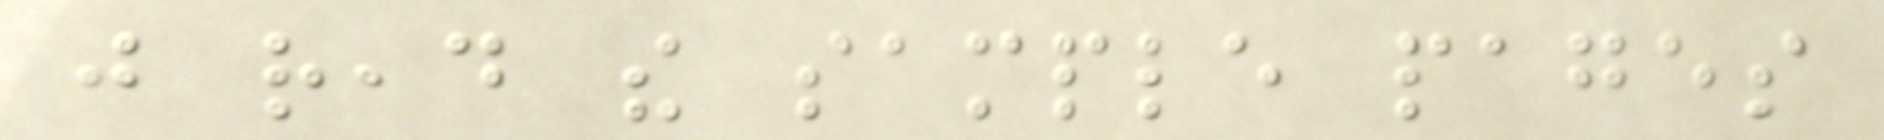just read the sample pages
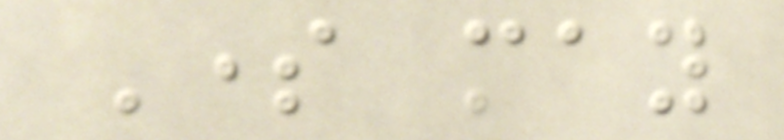Some may
